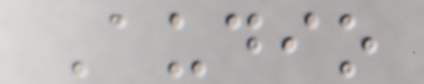Audio
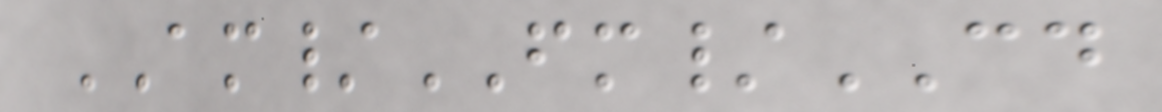AM/FM/CD
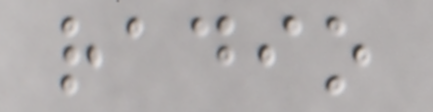radio
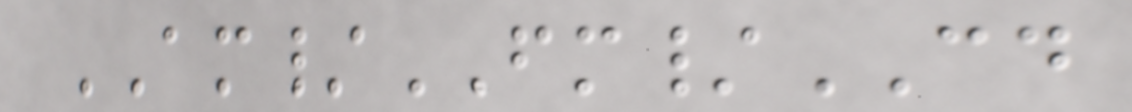AM/FM/CD
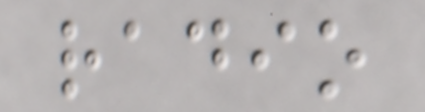radio
